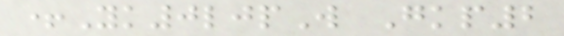+Yk0ljpW Gkp2
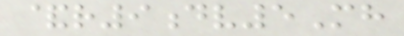&r9dv5Mh
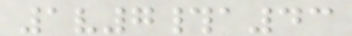1v7#a43
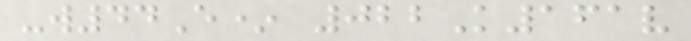-w44E* 022K161v
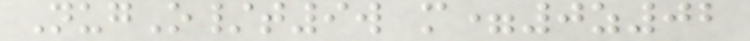NugO/t9w m=0z02
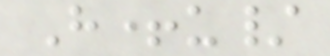H+u/
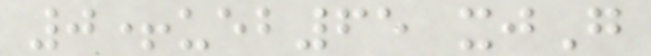0+ueb65 xjG
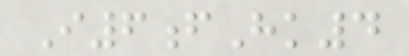I6fHk4
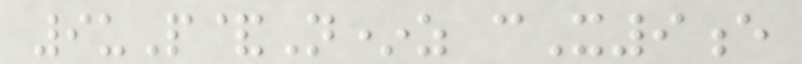9uP&N*z cX9e
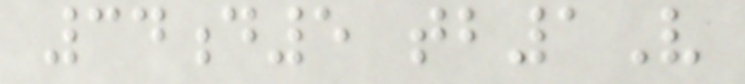34d5 tb1V
